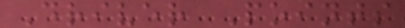Driver Points
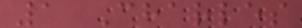1 Charles
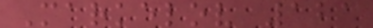Markelov 121
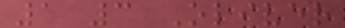1 3 Oliver
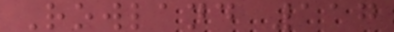Rowland 117
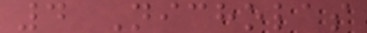4 Nicholas
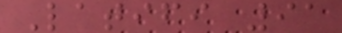Latifi 91
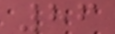86
